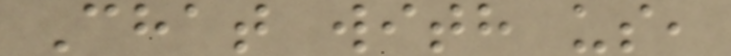Chat with us,
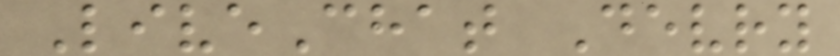LiveChat Devry
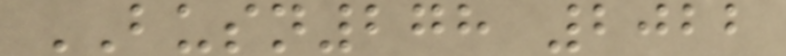BUSN278 2022
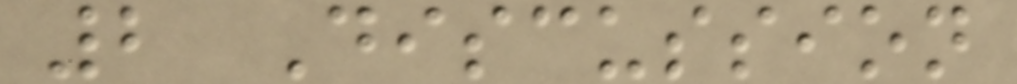2 Discussion
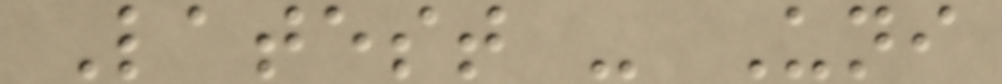Latest - Uni
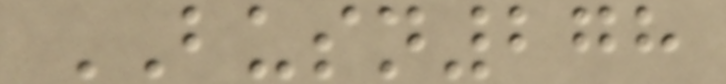BUSN278
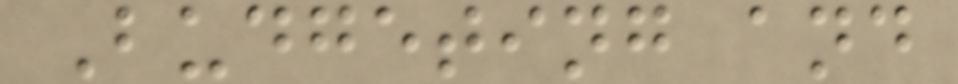Budgeting and
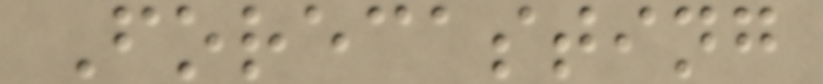Forecasting
